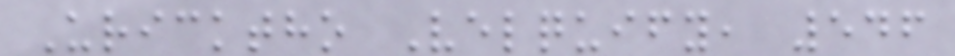Uricktho Velquify, 546
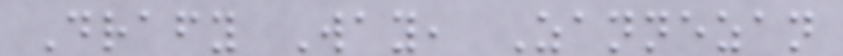Drafy Way, Zannezan
